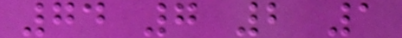74 7 2 1
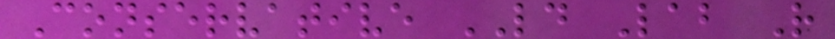Conservative LD Lab R
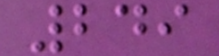249
